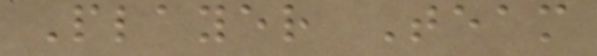Player Team
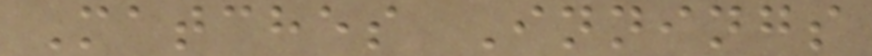Matches Innings
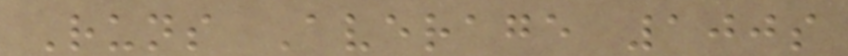Runs Average 100s
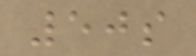50s
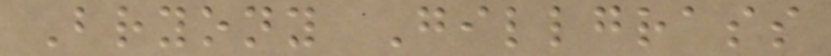Bryony Gillgrass
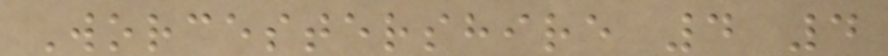Worcestershire 4 4
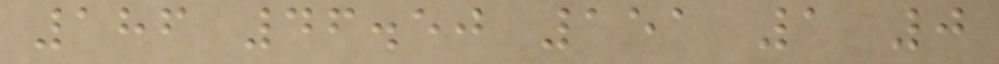186 46.50 151 1 0
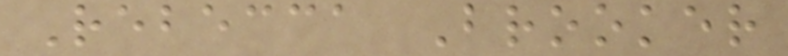Rebecca Brooker
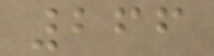266
